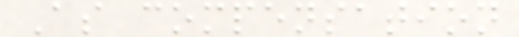As compensation
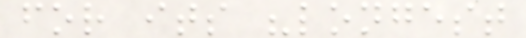for its "longest
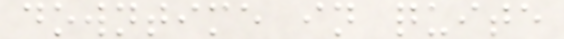downtime in quite
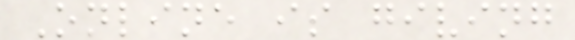Online is giving
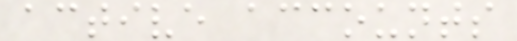active accounts
